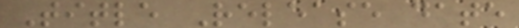Title Release date
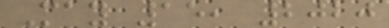May 15, 2020
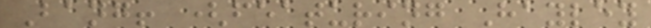Bang! (featuring Hayley
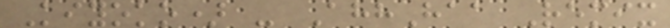Kiyoko) - AhhHaa Remix
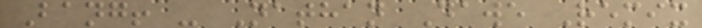Bang! - Nathan Dawe Remix
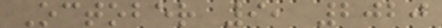October 9, 2020
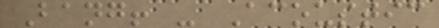Bang! - Acoustic
